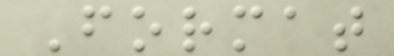Format
